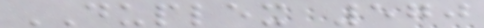DUPLEX 570
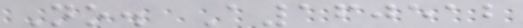No. A160512
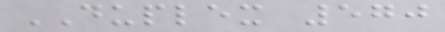DUPLEX 570
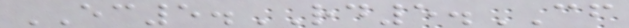EC5.RD5.CF
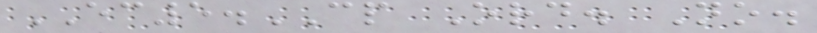EC5.CP Ord. No.
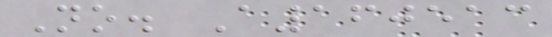No. A160513
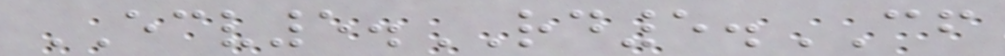ECV5.RD5.CF
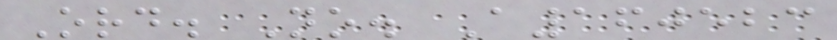Ord. No. A160523
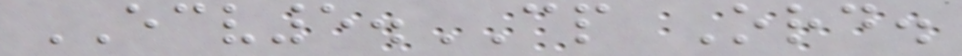ECV5.CP Ord.
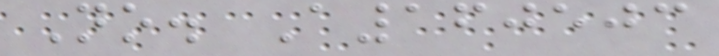No. A160503
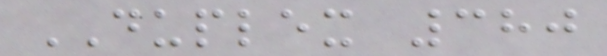DUPLEX 380
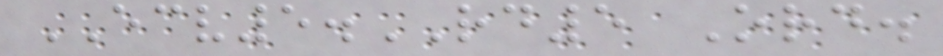ECV5.RD5 Ord.
